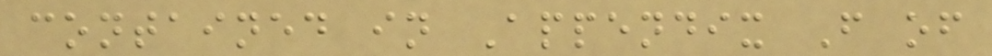contained in Appendix F of
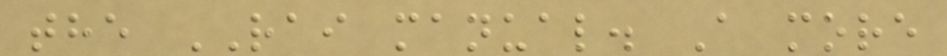the RAI manual. A more
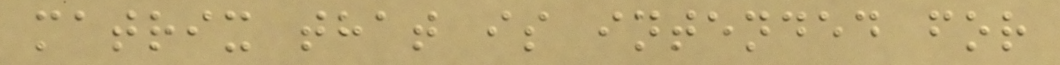matrix that is intended for
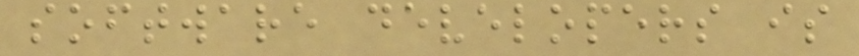software developers is
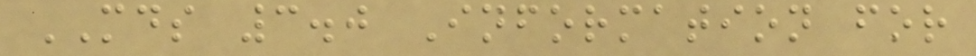MDS 3.0 Information for
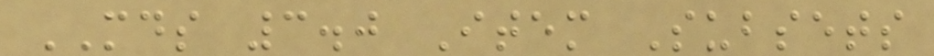MDS 3.0 Item Subsets
